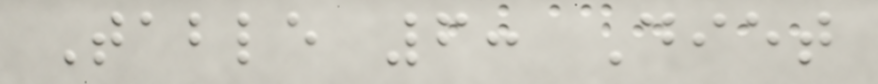Table 6: Diet
